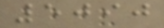5090
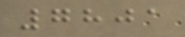7801
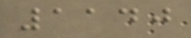1140
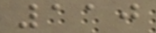110
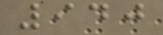940
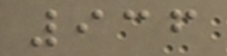936
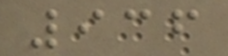936
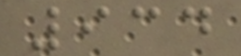934
